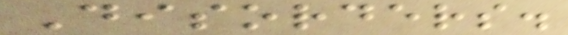Disorders.
